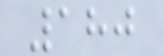180
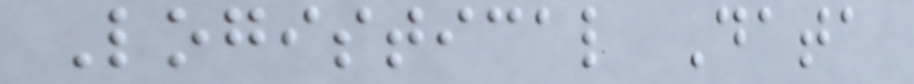Logistical Data
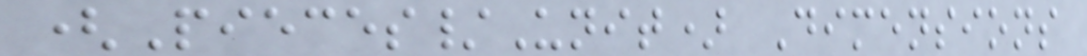(Pieces/Unit) Dimensions
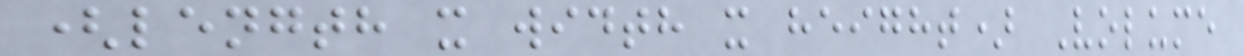(length x width x height) Volume
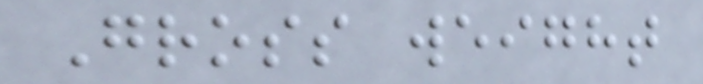Gross weight
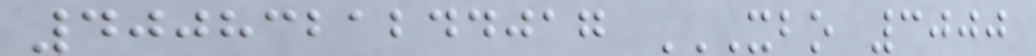4008321244017 XBO 3000
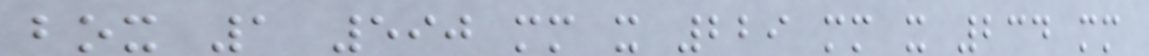box 1 590 mm x 229 mm x 234 mm
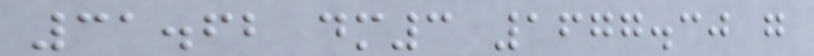31.62 dm3 1677.30 g
